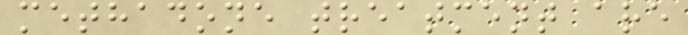methadone treatment are
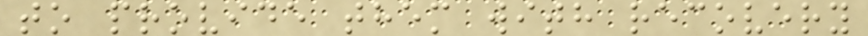to provide them with recovery
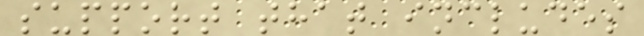support that includes
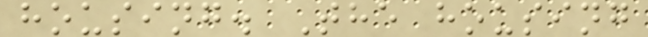housing. The housing
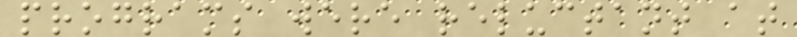programs were reluctant at
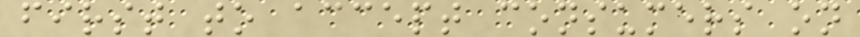first to accept consumers on
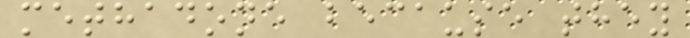methadone because they
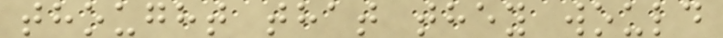thought that they would
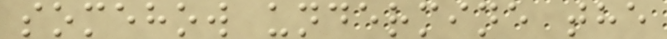somehow undermine the
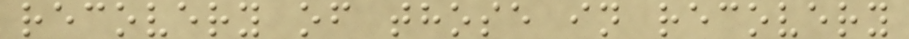recovery of those in recovery
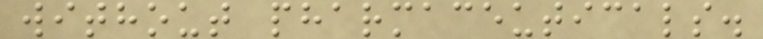without pharmaceuticals.
